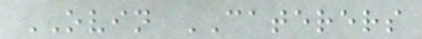OVIN CATERERS
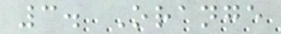3. Orange
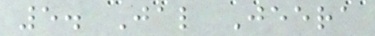5. Jal Jeera
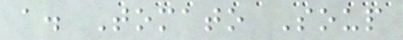a. Tomato Soup
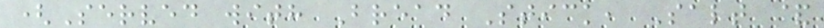(Served with Bread Stick, Salt &
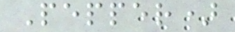Pepper)
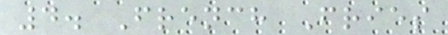4. French Fries
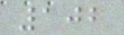102
